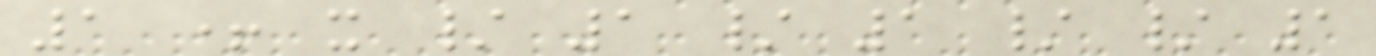1 + x / 1 / 1 / / 1
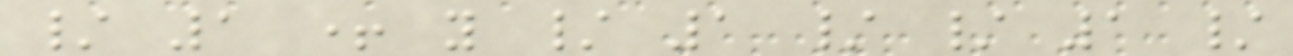/ 1 + y / 1 / / 1 /
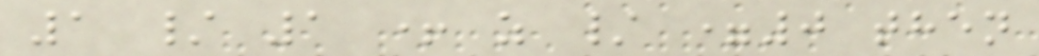1 / 1 + z / =0 then
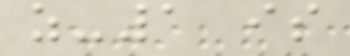z-1 is
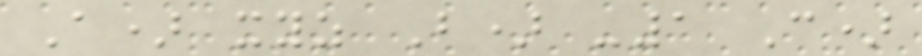A) xyz B) -1 C)
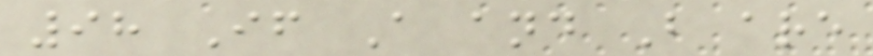98 If A and B are
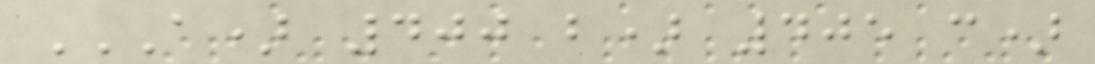A) 400 B) 405 C)
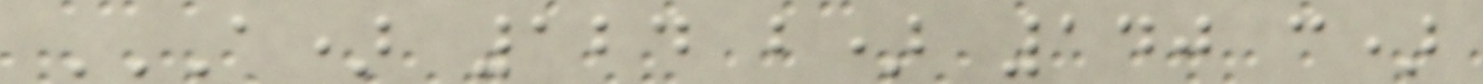A) 124 B) 140 C)
